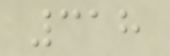318
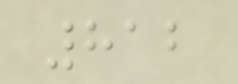812
